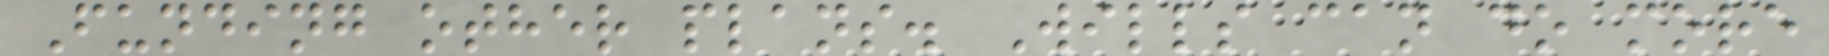Funding other plans. Wills can do more
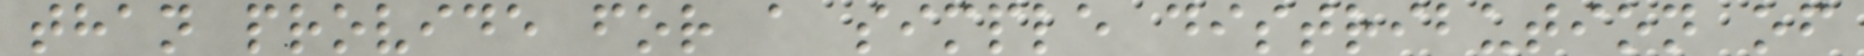than provide for a simple distribution of
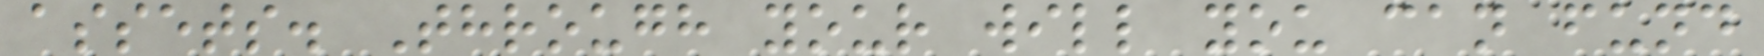assets. Through your will you can fund
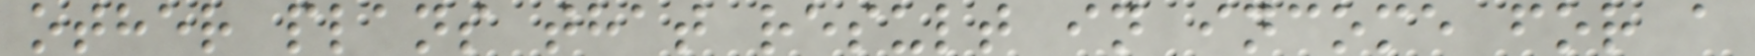other plans that result in income for a
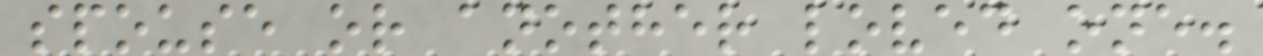spouse or another loved one.
